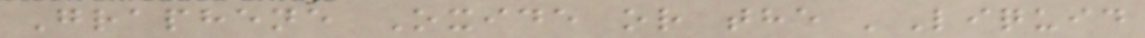Graphene Oxide or the 'Liquid
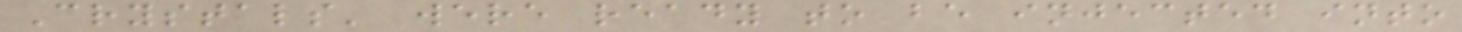Crystals' were ready to be injected into
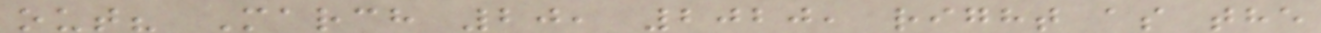out? March 20, 2020, right as the
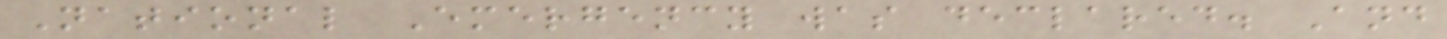National Emergency was declared. And
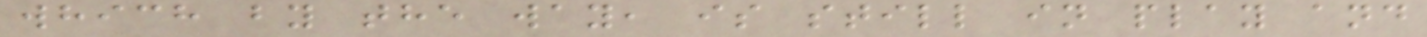which by the way, is still in play and
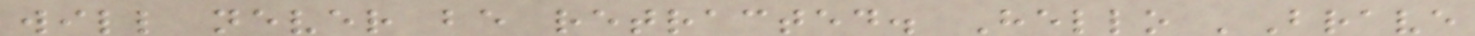will never be retracted. Hello 'Brave
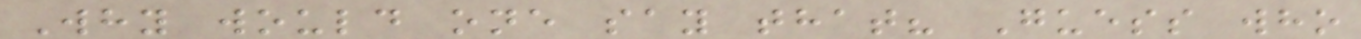Why would one say that? Guess who
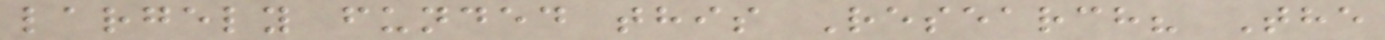largely funded this Research? The
